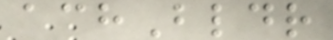achBldr
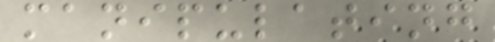manipulating
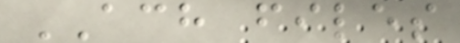ACH files
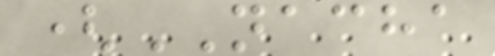(NACHA
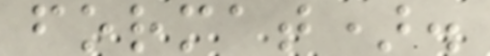format).
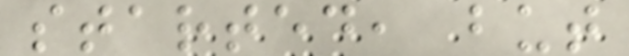started, but
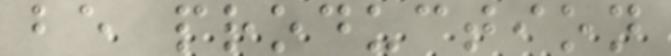be production
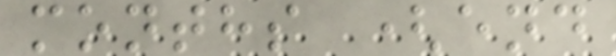months (end
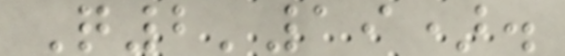Q2'19).
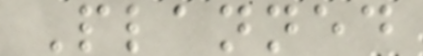Planned
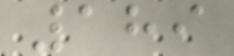189
